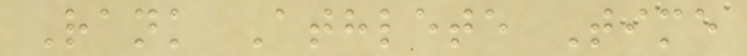Rank Athlete Time
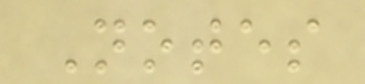Notes
